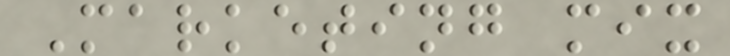Marketing mix
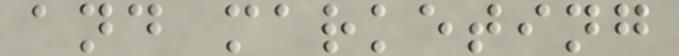and marketing
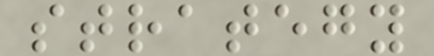strategy
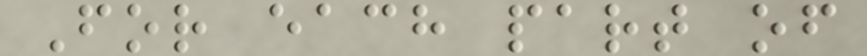For each part of
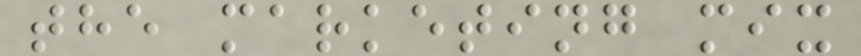the marketing mix
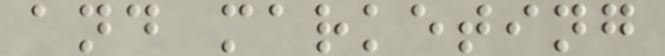and marketing
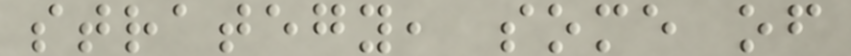strategy, some of
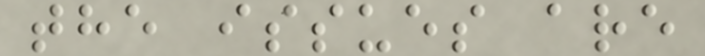the issues are
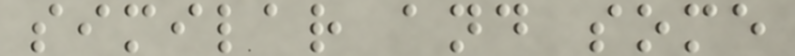similar and some
